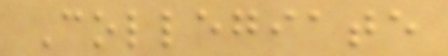Collegiate
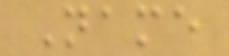Name
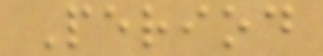Period
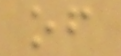of
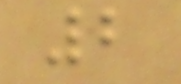2
